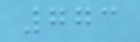773
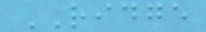RIDGE
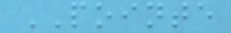POINTE
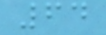64
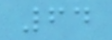64
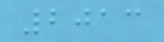2013
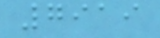7919
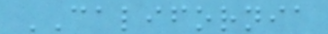CALIFORNIA
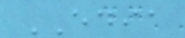EDIA
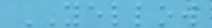YELLOW
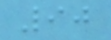90
